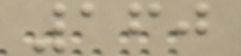160
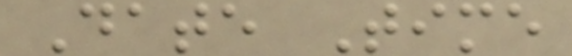Date Time
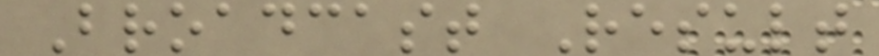Broadcast Result
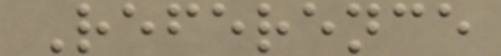Reference
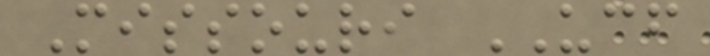Missouri UCF
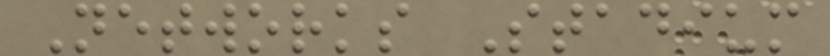Networks Stadium
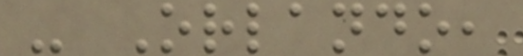- Orlando,
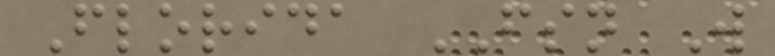Florida FSN W
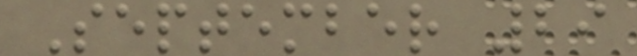September 29
